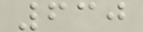630
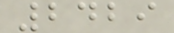2429
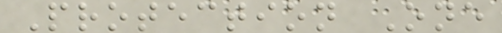Protection One
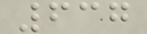637
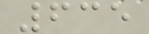635
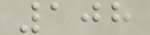108
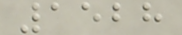1528
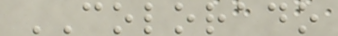COLORADO
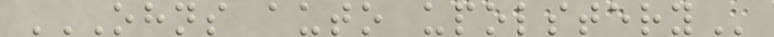OHNS AUTO UPOLSTERY
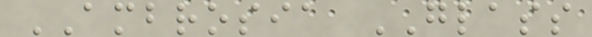AMBROSIA GLASS
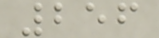256
